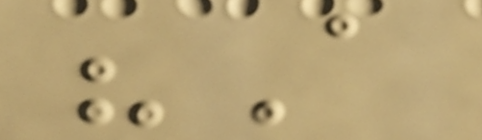"A
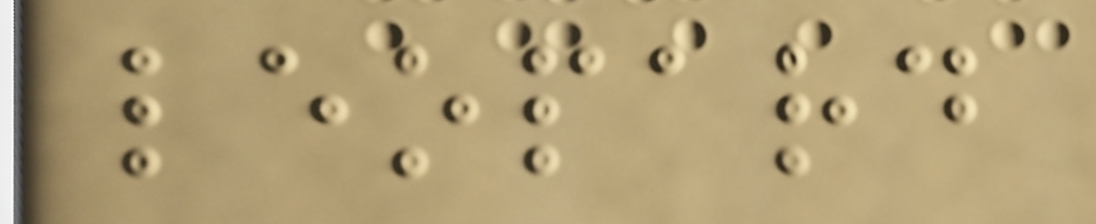leopard
